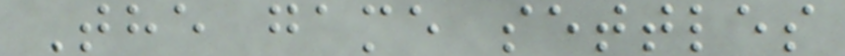The game settles
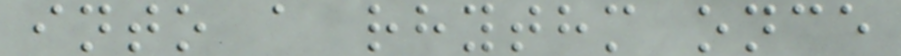into a rhythm once
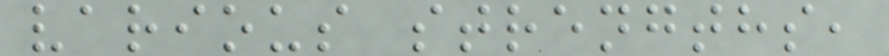various strengths,
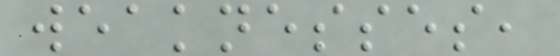weaknesses,
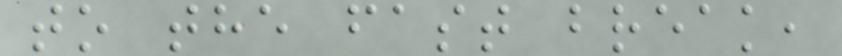to the fast break,
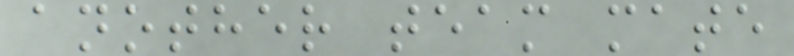another team mate
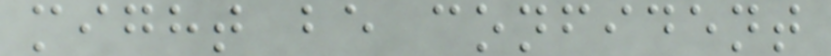might be confident
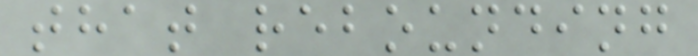that rebounding
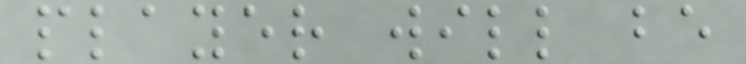player will be
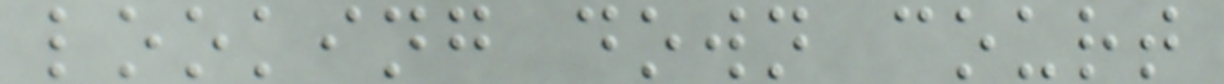looking down court
